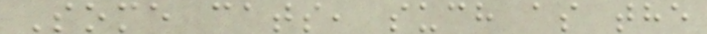Some cats, such as the
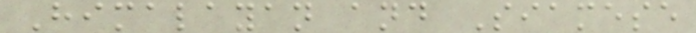Himalayan and Siamese
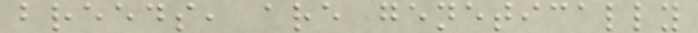breeds, are genetically
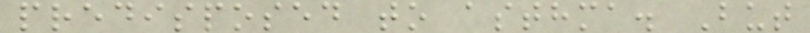predisposed to asthma. But
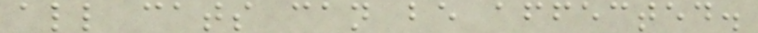all cats can be affected.
